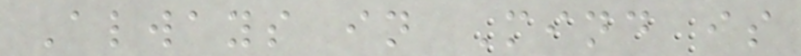Always in Mind is
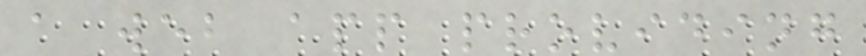a web app providing
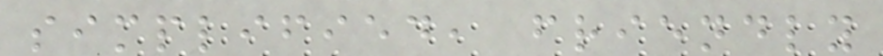simplified, friendly
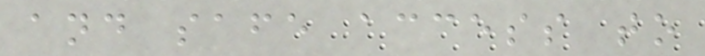and safe access to
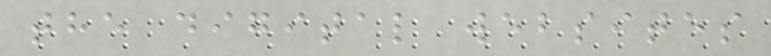the digital websites
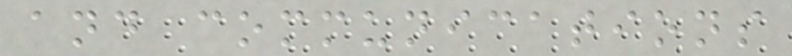and communications
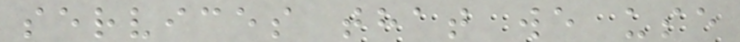services that we use
